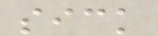sick
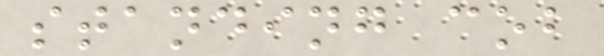standing cob
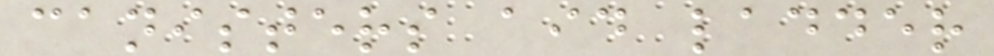canisters aid ladder
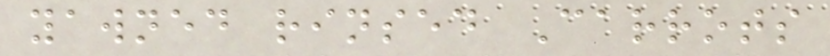yawned rinsed Carrots
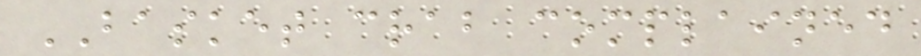BASKET crab complained
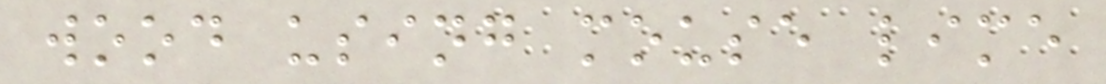wood using mouse lime
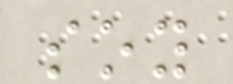soy
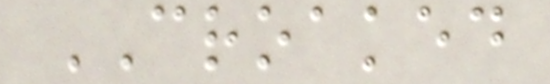CROAKED
